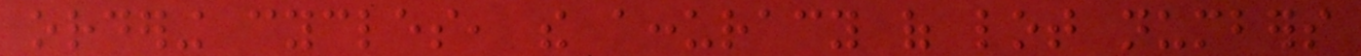ordering cycles, the accuracy of lot numbers
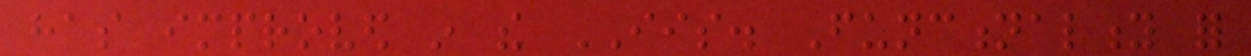has improved in the IIS. Functionality for
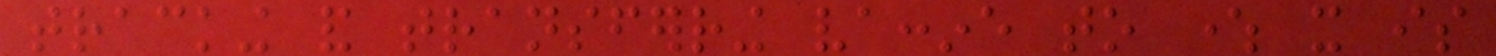tracking and transferring vaccine to where it is
